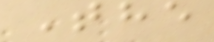The
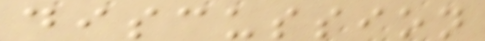discussion
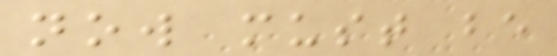now must be
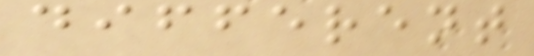different
